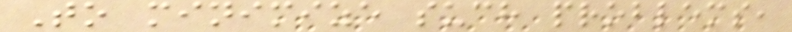To minimize such problems,
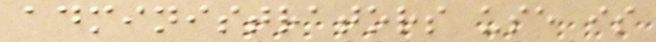administrators use is
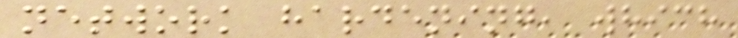network hardening, which
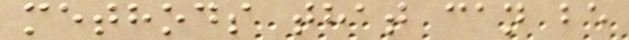methods that can be
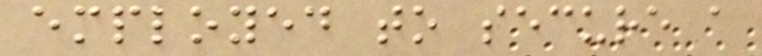employed to secure a
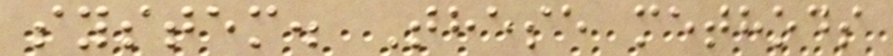system. These methods
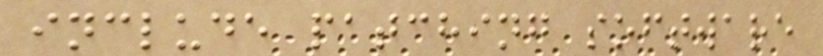include patching software
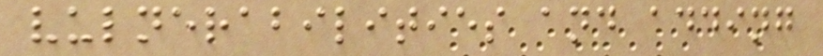vulnerabilities and adding
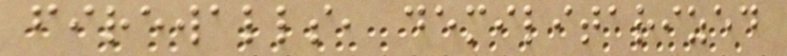firewalls, demilitarized
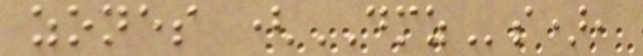zones (DMZs),
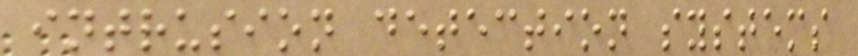intrusion detection systems
